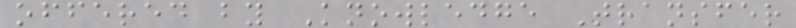offered by Knowledge Transfer
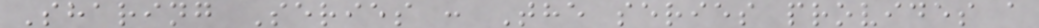Sharing Series : The series provides a
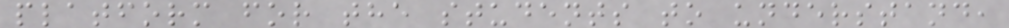platform for the students to understand,
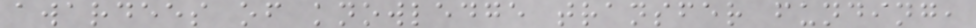awardees of knowledge transfer funding,
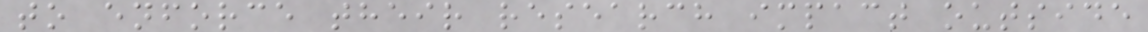to enforce their research impact outside
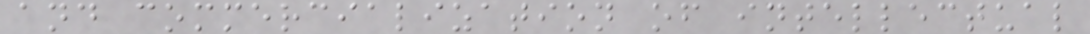and commercialization of intellectual
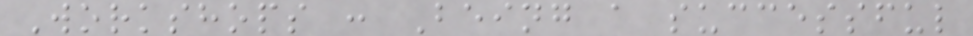Workshops : Being a successful
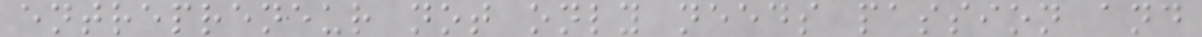entrepreneur not only needs passion and
